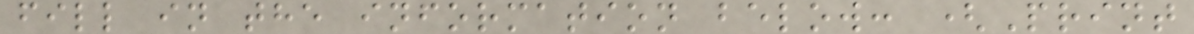fill in the information below: (Print
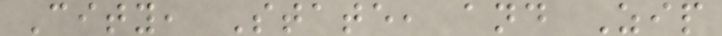City, State, and Zip
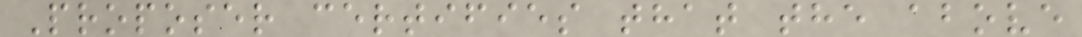Proposer certifies that the above
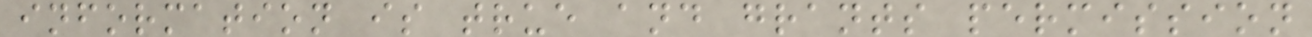information is true and grants permission
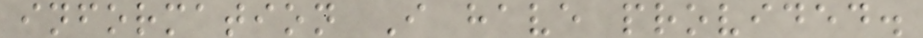information I have provided.
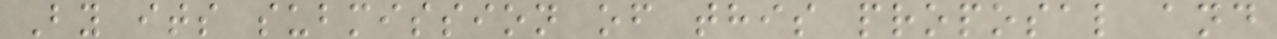By its submission of this proposal and
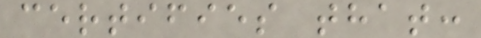certifies that:
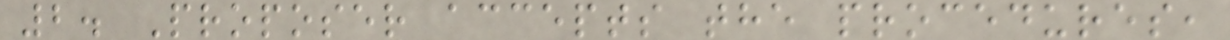2. Proposer accepts the procedures,
